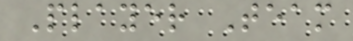Player Team
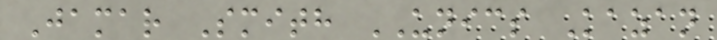Jamar Smith UNICS Kazan
